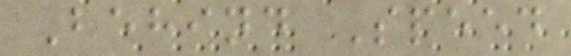Behind Speed
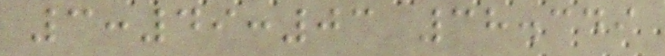3:49:03 38.349
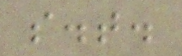s.t.
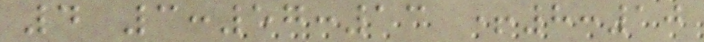4 3:57:13 +8:10
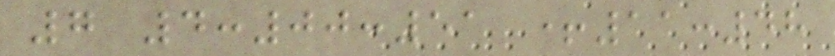7 4:00:51 +11:48
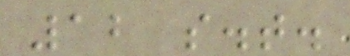12 s.t.
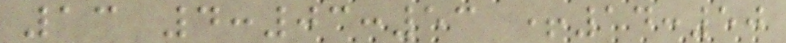13 4:03:53 +14:50
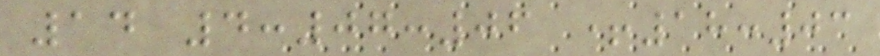14 4:07:06 +18:03
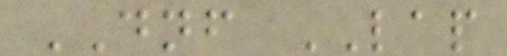DNF LAP
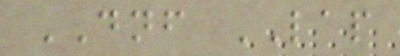DNF LAP
